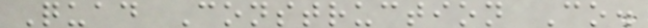Quad Construction Co.
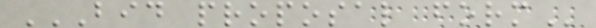BID PROPOSAL FORM
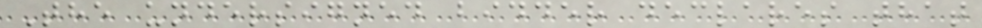The undersigned bidder declares that
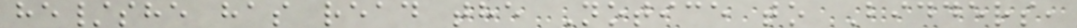he/she has read the Notice to Bidders,
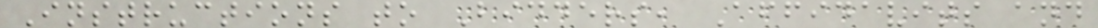Instructions to Bidders, Affidavits and
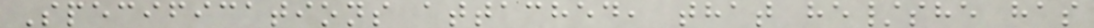Specifications attached, that he/she has
